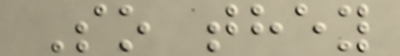So they
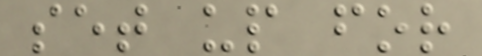set up for
